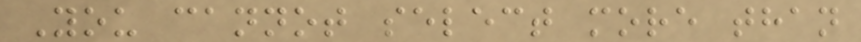You cannot select more than
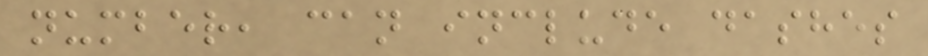number, can include dashes
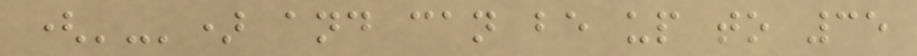('-') and can be up to 35
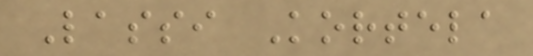Lassi Kortela
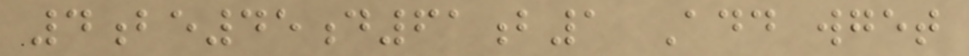4be45d61b1 Add wget
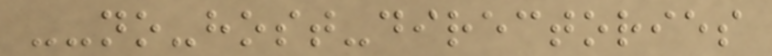--no-host-directories
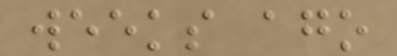weeks ago
